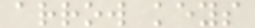arrow keys
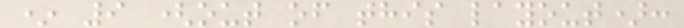* 9 (out of this layout):
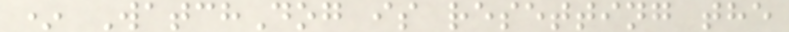* WatchDog is resetting the
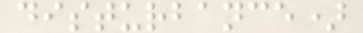disturbance)
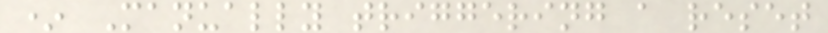* Manually triggering a reset
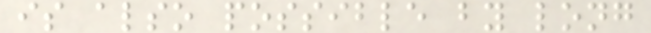is also possible by long
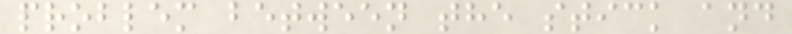problem between the stick and
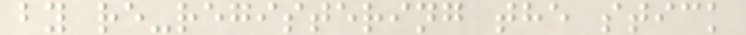by re-registering the stick
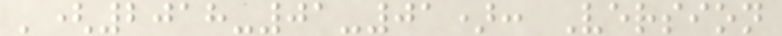'(2018-01-01): Version
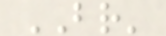BR'
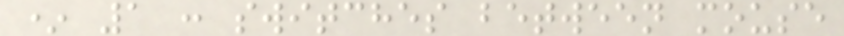* 1 : switches between mouse
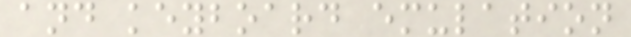and keyboard emulation
